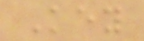Key
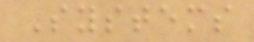Systems
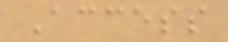Access
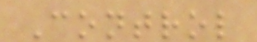Control
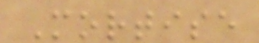Mortise
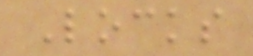Locks
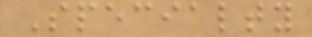Specialty
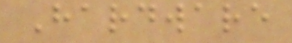Hardware
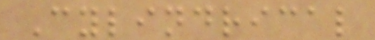Cylindrical
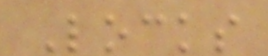Locks
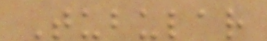Tubular
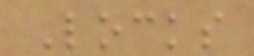Locks
